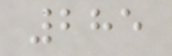285
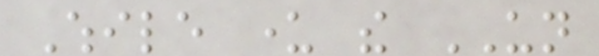While under the UN
